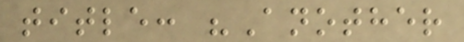title: "Another
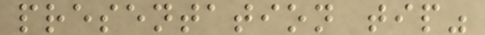presentation tip"
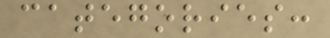categories:
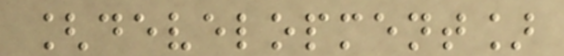[development]
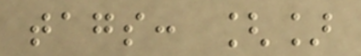tags: []
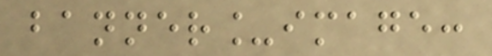banner_image:
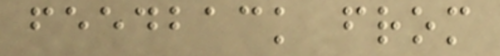feedback from
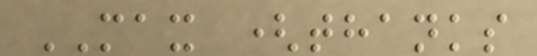MAX (thanks
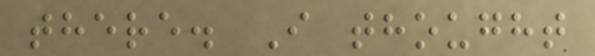there. I thought
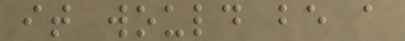it would be a
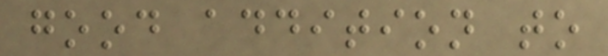good addition to
